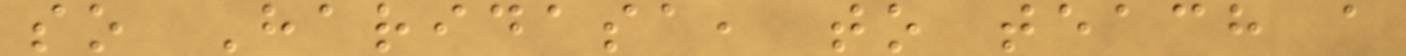so Haridasa, to teach a
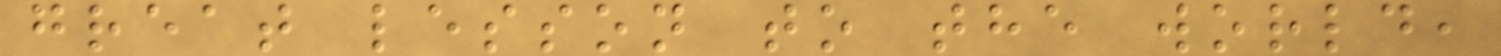great lesson to the world,
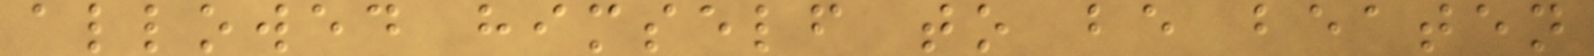allowed himself to be beaten
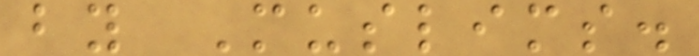by Muslims.
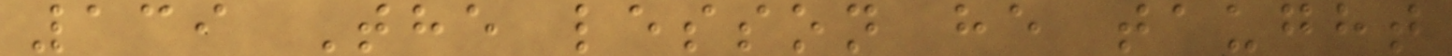139 The lesson he taught
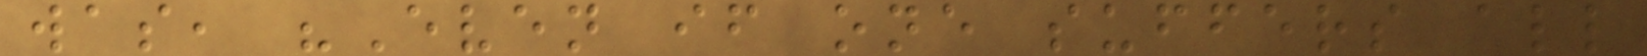was, "Even if one suffers all
